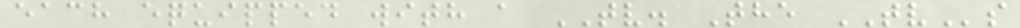each equipped with a TV. The TVs
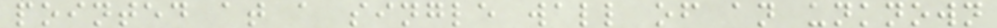pointed at a single wall of an unknown
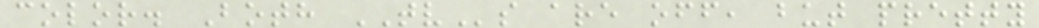color. Both TVs are off, but pretty
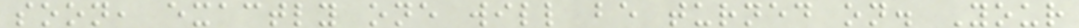soon, exactly one will be turned on. Your
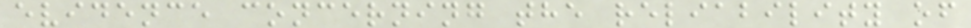evidence concerning the reliability of
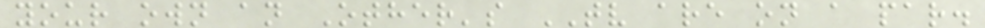your own an Other's TV are on a par.
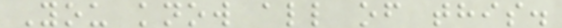You know all of this.
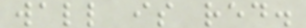wall is red.
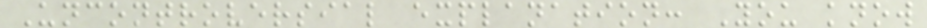Uncontroversial explanation: You know
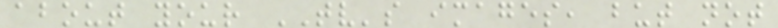about your TV's images, but not
